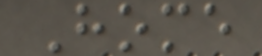Home
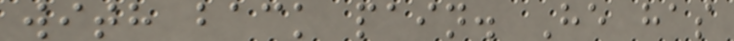with back pain. He has
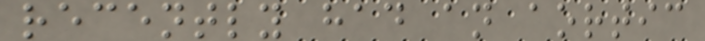recently had an aortic
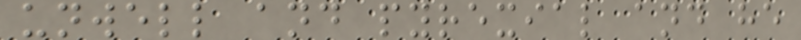unwell and pyrexial and he
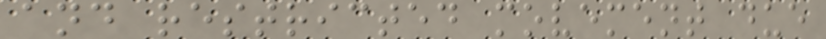and restricted movement due
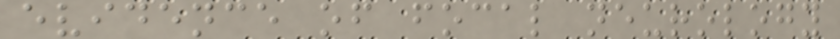evidence of focal neurology
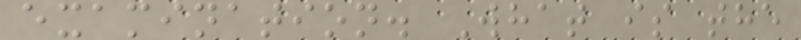examination. What is the
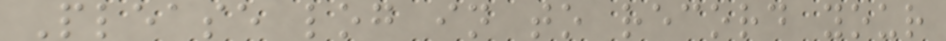Please log in to record your
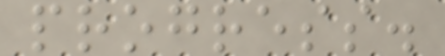progress.
